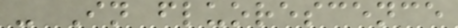- In fluorescence
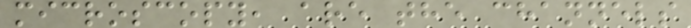microscopy, are the channels
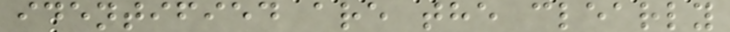identified are the clearly
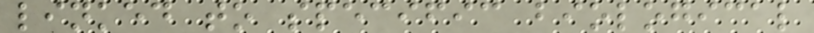linked to specific biological
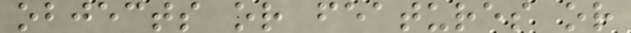objects or features or
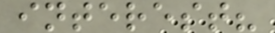interest?
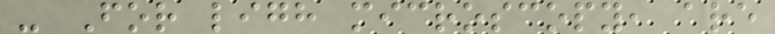- For ligh microscopy, are
